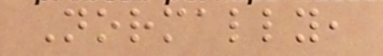Normally,
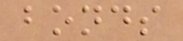bonds
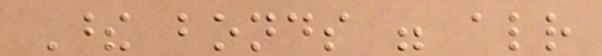These bonds were already
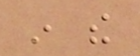in the
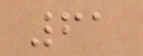61
